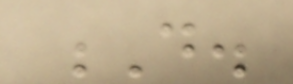D.
